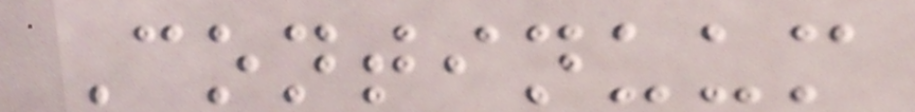Continuum
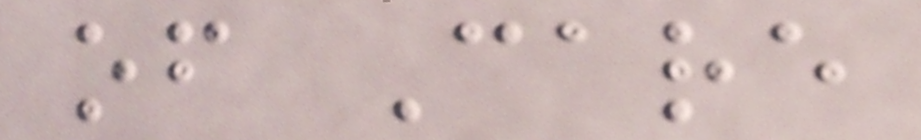of Care
